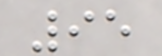95
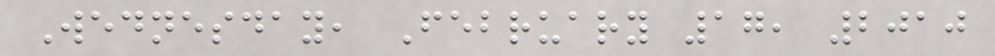Wednesday, February 17, 2010
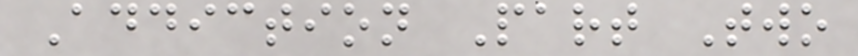Addiction Part Two
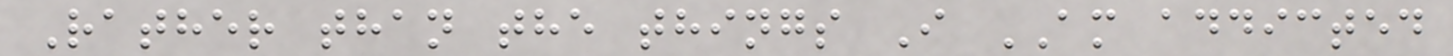Rather than the things I AM addicted
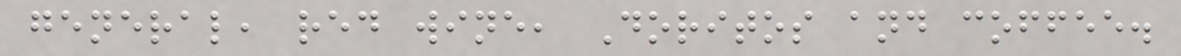general, red wine, Doritos and coffee.
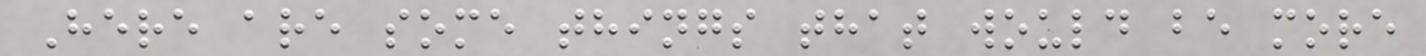Here are some things that would be more
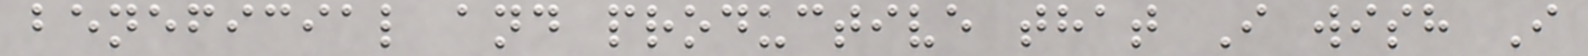beneficial and productive that I wish I
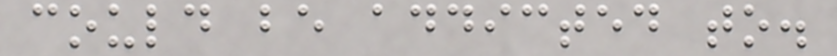could be addicted to.
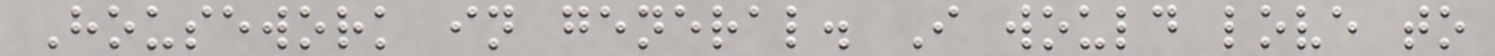Housework in general. I would love to
